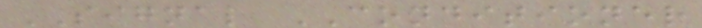SIGNAL CONDITIONER
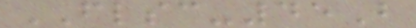FLSC-45B
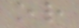or
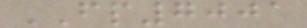FP7001
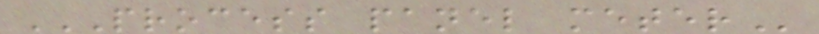PROCESS PANEL METER
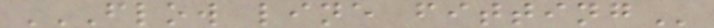FLOW LINE FITTING
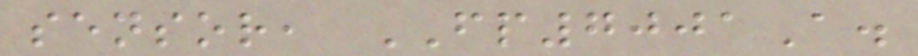sensor, FP7001A.
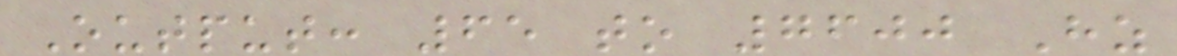Output: 65 to 7600 Hz
